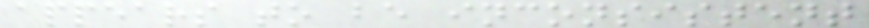appears to be inconsistent
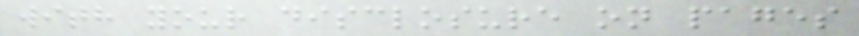with your disclosure on pages
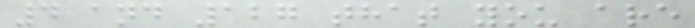4 and 127 that you are
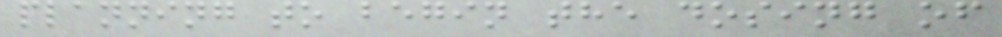planning to begin the dosing of
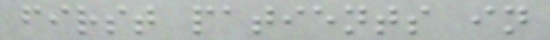first patients in
